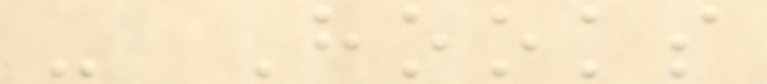- Hooks
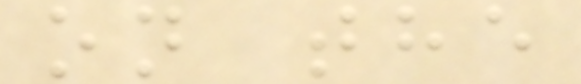on the
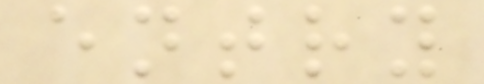entry
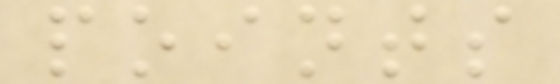points
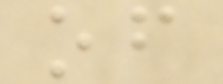of
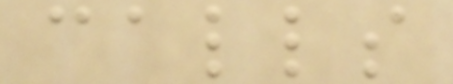calls
